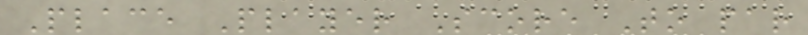Place Player Score To par
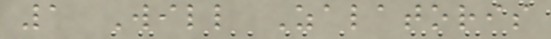1 Will Zalatoris
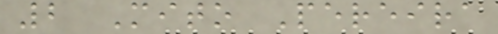2 Mito Pereira
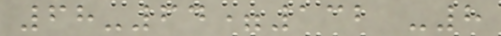68-64=132 -8
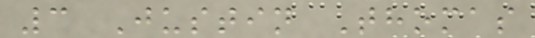3 Justin Thomas
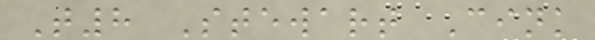T8 Stewart Cink
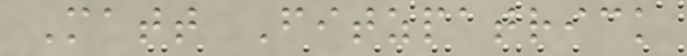Matt Fitzpatrick
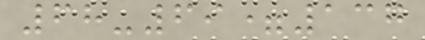68-69=137
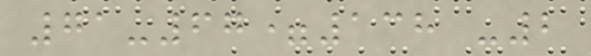71-67=138 -2
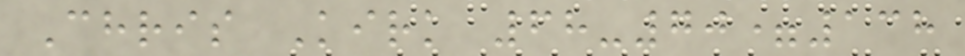Chris Kirk 68-70=138
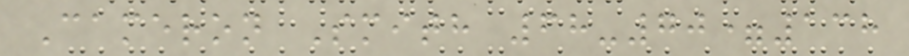Cameron Smith 68-70=138
